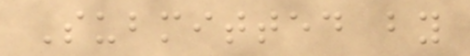Submitted by
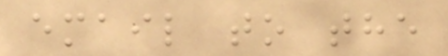email to the
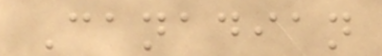Canadian
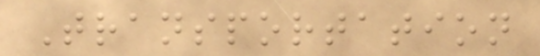Transportation
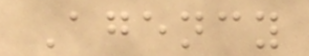Agency
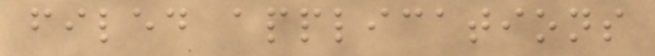filed applications
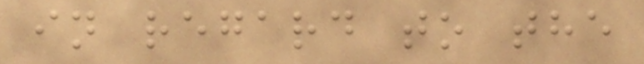in regard to the
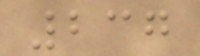237
